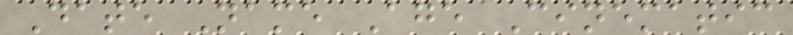Date Name Age Cinematic
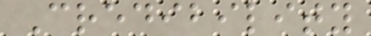Credibility
